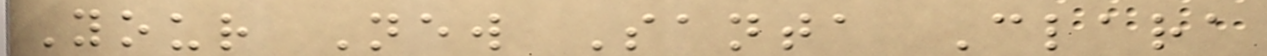Your New Santa Clara
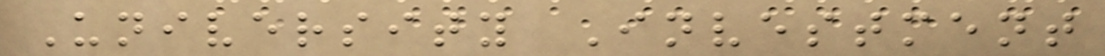University Investment
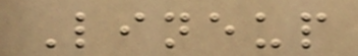Lineup
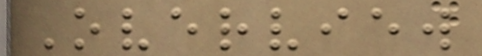Overview
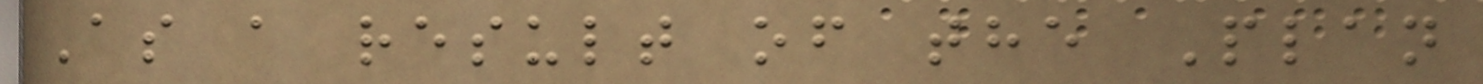As a result of the Plan
